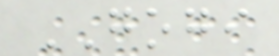GOGI
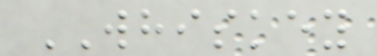WHISKEY
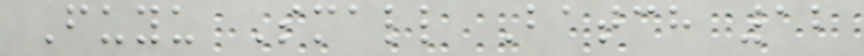Fuyu Small Batch 12
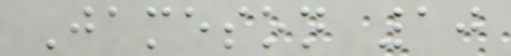Jameson 10
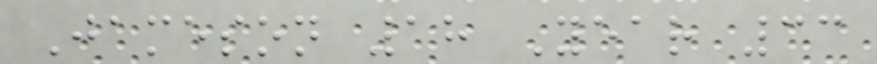Jameson 18 Year 33
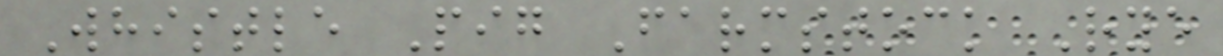Whistle Pig Farmstock Rye
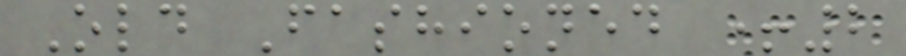Old Fashioned +2
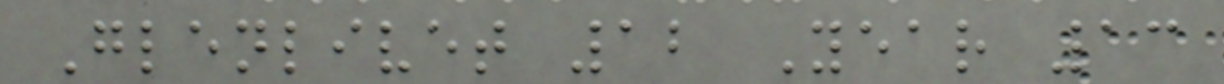Glenlivet 12 Year 13
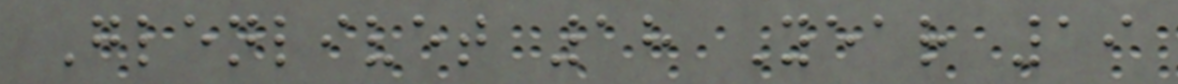Glenlivet 18 Year 19
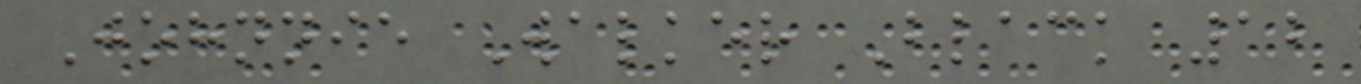Johnnie Walker Black 12
